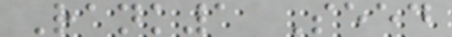Rank1 Seed
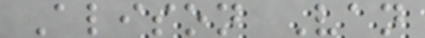Alison Van
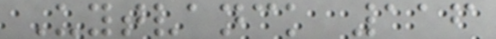Uytvanck 116
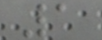1
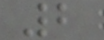2
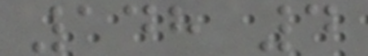148 4
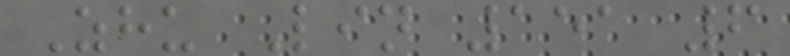Zhu Lin 151 6
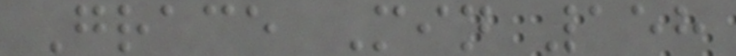Grace Min 158
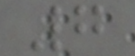7
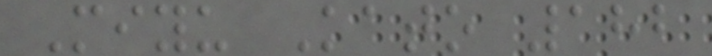Miyu Kato 182
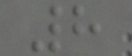8
